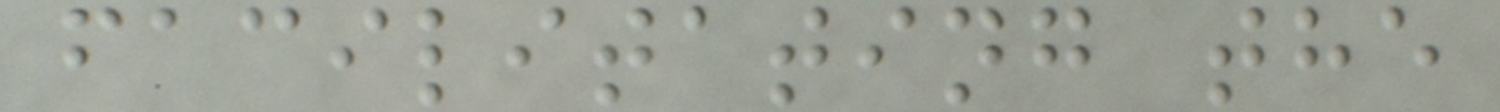facilitating the
